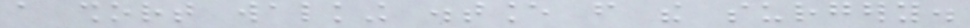a short walking distance from the surgery.
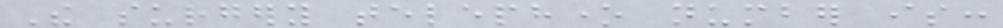The surgery telephone number is:
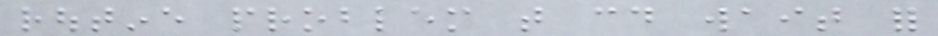routine problem that could wait for
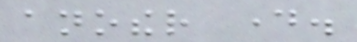another day.
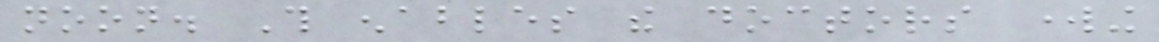noon. This enables the doctors working
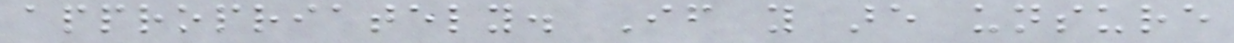appropriately. If you are unsure
